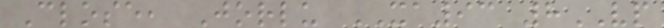Close, Jorlu XA93 8VP
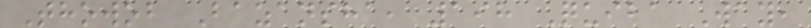Thowob Bazansha, 198 Quiba Way,
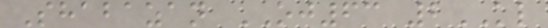Shabazan OJ63 2KL
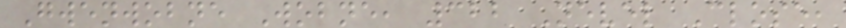Gwenwobne Wobne, 322 Nevel Close,
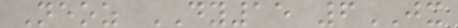Neoz DY15 6JX
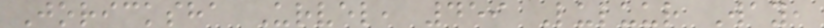Joricksha Urvel, 459 Luluur Way,
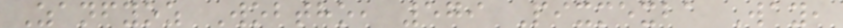Zanfyoz Wobtho, 579 Pixmexba Way,
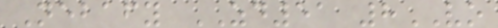Nebafy ZD51 8VO
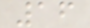16
